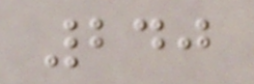240
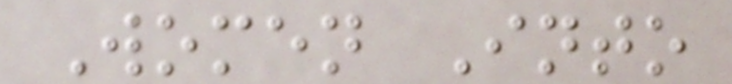Women Into
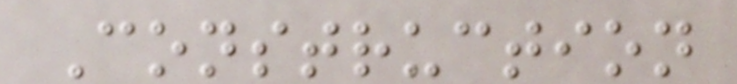Construction
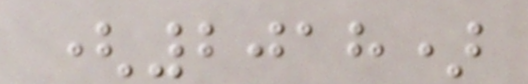(2018)
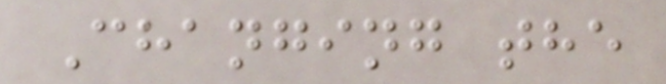Changing the
